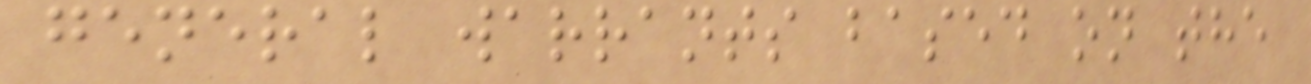general warrants based on the
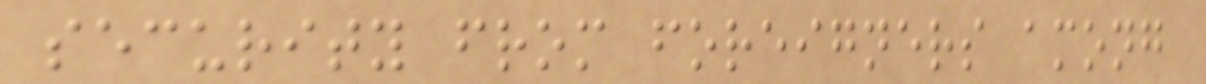security from foreigners among
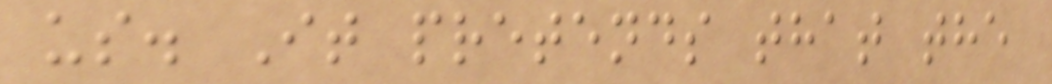us. It pretends that the
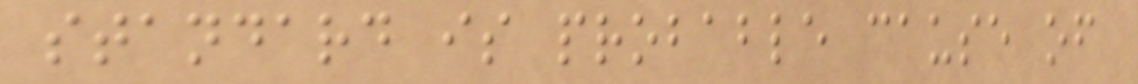standard is probable cause of
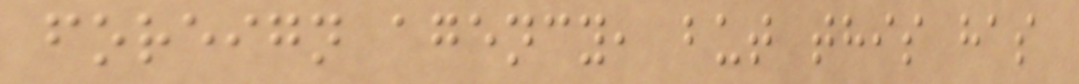foreign agency, but this has
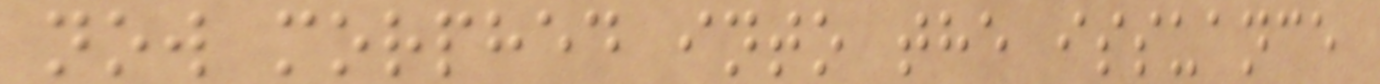now morphed into the issuance
